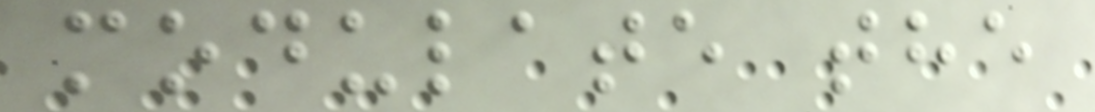modulate the
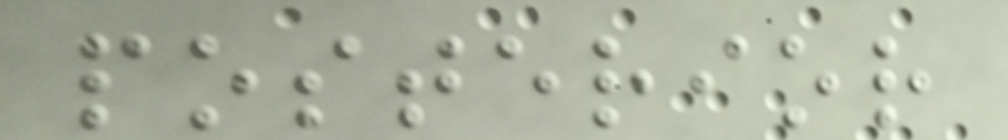posterior
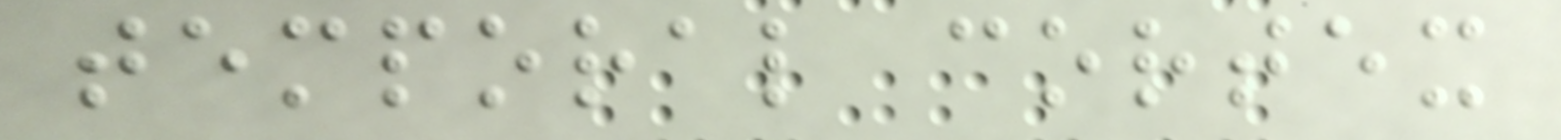temporal cortex
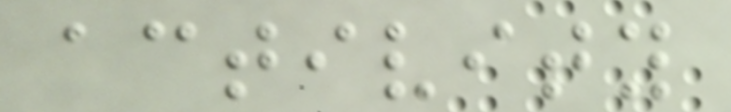activity
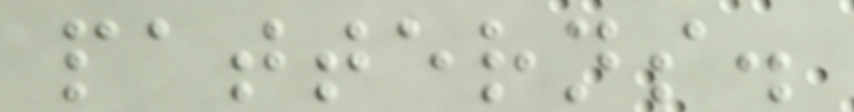patterns.
